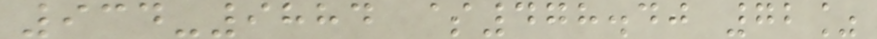934-9884 $478.40 72%
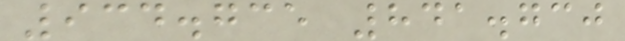934.735 841.730
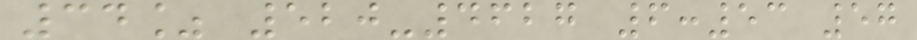34% 520-4627 6:53 57
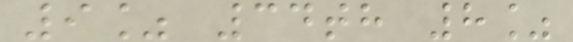9% 34th 8%
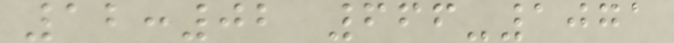12:02 666-1071
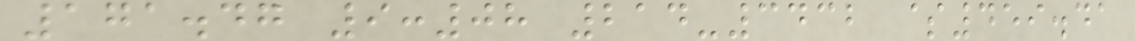171.47 9:08 214-3432 $459.41
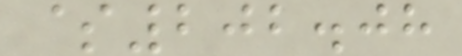$202.08
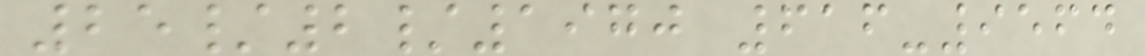25/2/1970 616-9564
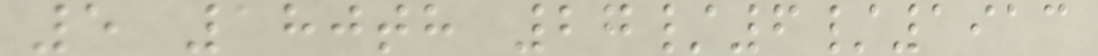5 180th 27/6/1913
